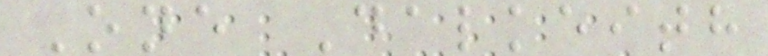One Dalkeith
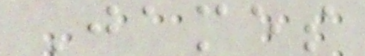James
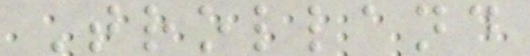Trolland
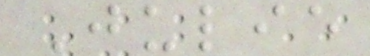Julie
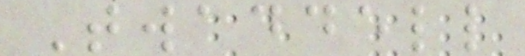Twaddell
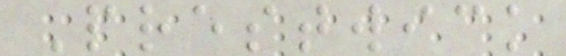Prestwick
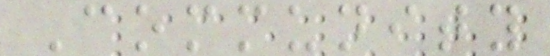Community
